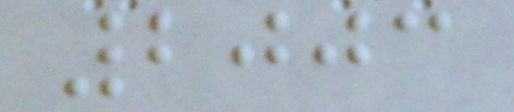2003
